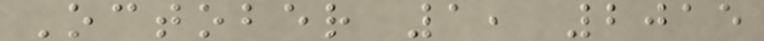October 1, 2015
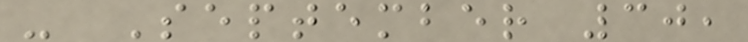- September 30,
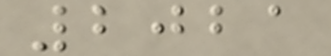2021
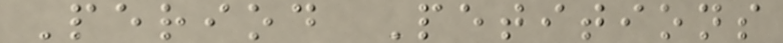Period Petitions
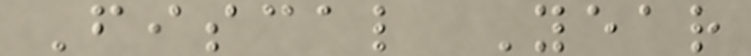Fiscal Year
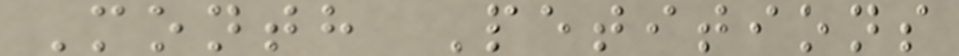Month Petitions
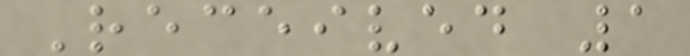Received 1
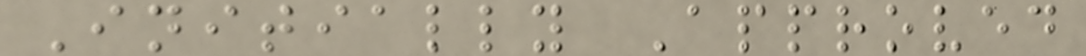Initially Approved
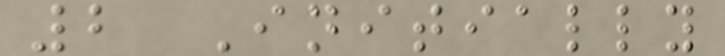2 Initially
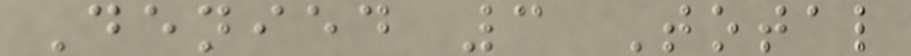Denied 3 Total
